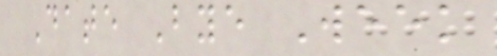Date Bye Week
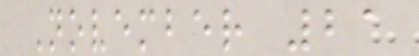November 21
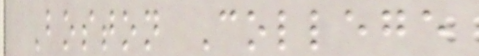Boston College
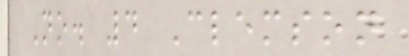No. 4 Clemson
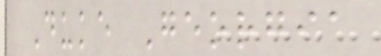Duke Georgia
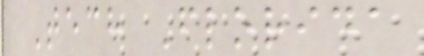Tech Florida
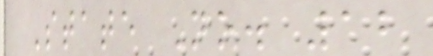State No. 12
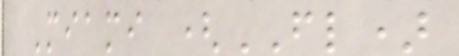Miami (FL)
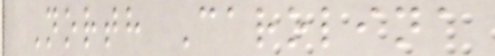North Carolina
